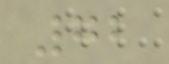72
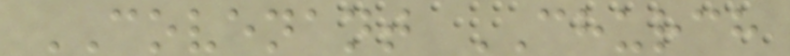COVENANT CHURCH
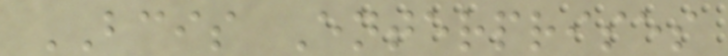BCIS Enterprises
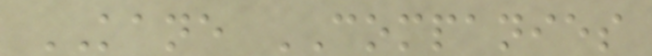KANE COMPANIES
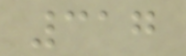317
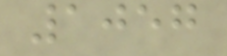1057
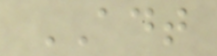ADT
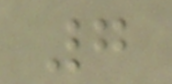7
